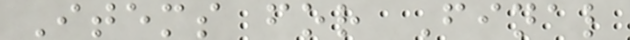Items for Final
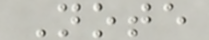Note
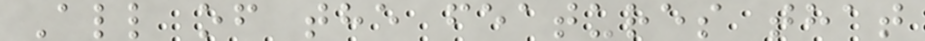All of the features that
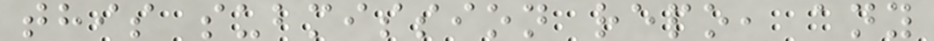this submission repo, any
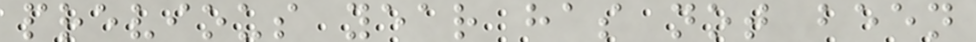previous year has not been
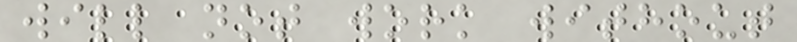will not work without
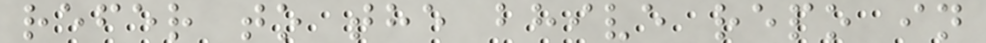refer to the bhive repo in
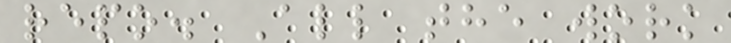repo. All the work
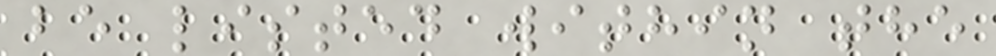be listed within the
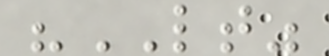"LT"
